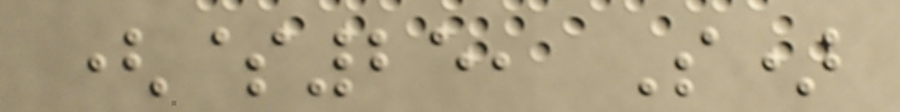($25, S)
